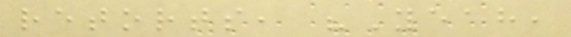retorts, "Yeah,
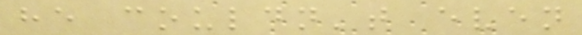he couldn't even
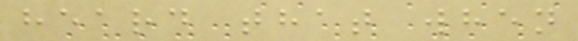heard that when
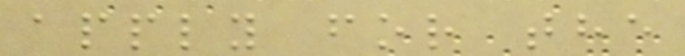apply for the
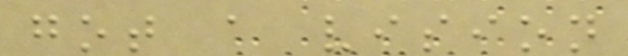got a vision
